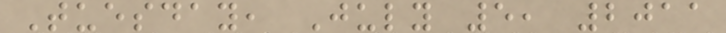Tuesday, July 5, 2011
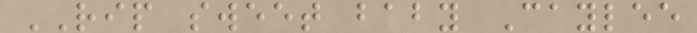RIP sweet baby Caylee
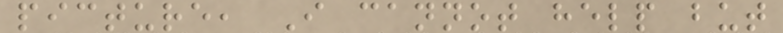picture, I cannot help but
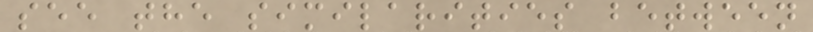see the similarities between
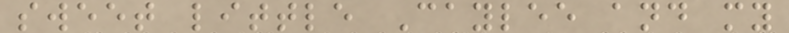sweet little Caylee and my
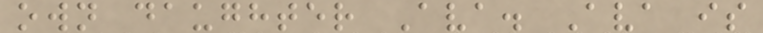own daughter Ava. Ava is
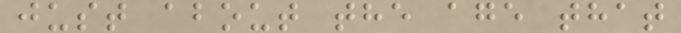just about the age that
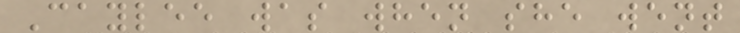Caylee was when she went
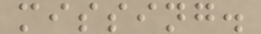missing.
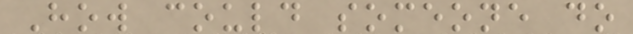How could someone do
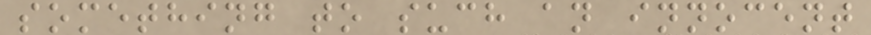something to such an innocent
